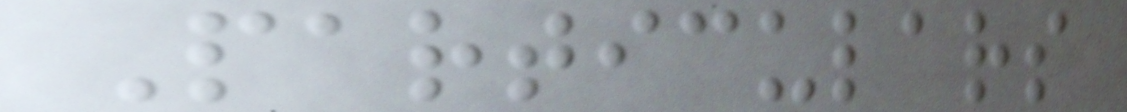Particulars
